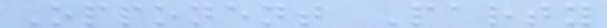Opponent Party
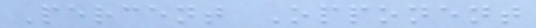Percent Opponent
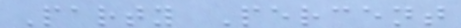Party Percent
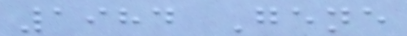1984 Gene
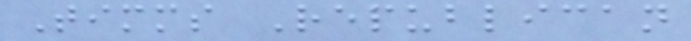Timms Republican
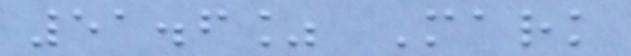51.6% Mark
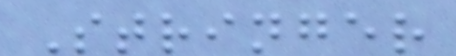Stringer
